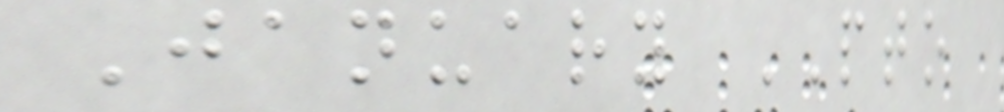January PTO
